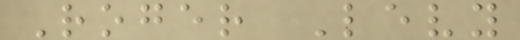Roger Levy
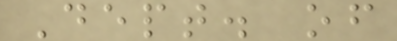Dept. of
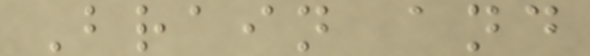Brain and
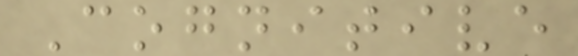Cognitive
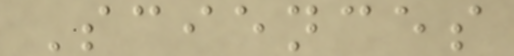Sciences
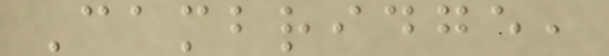Cambridge,
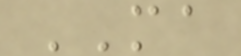MA
